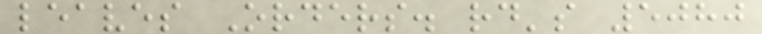leaves Orders. rd's 5080
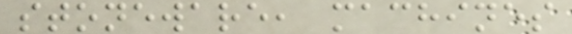stoneware, machines
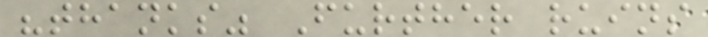"thanks" Further ruins
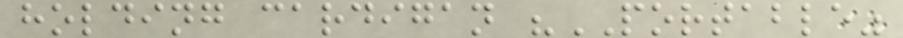holding cardigan "PORTABLE"
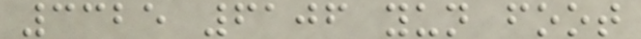3325 6106 yun foot
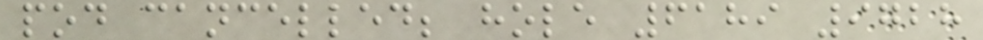pod cancelled; hole 6189 9728
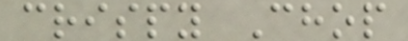crispy Chop
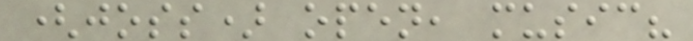(joss) open, music?
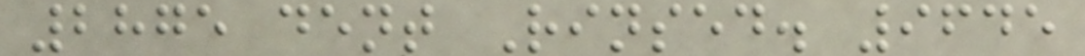2875 dent Rinsed. 9645
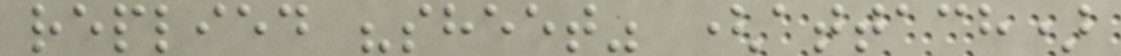replied "sheet" (attach)
